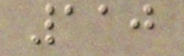110
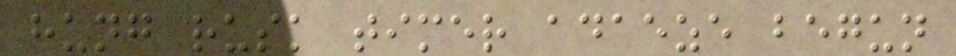hung rusk timer adaeze begun
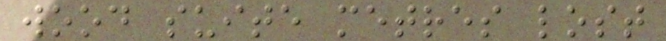wood suite metres lost
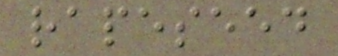rapeseed
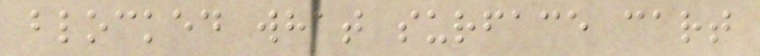blocked what surface cart
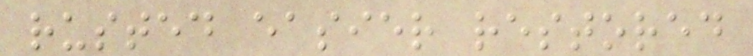rusted easier restored
